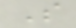S
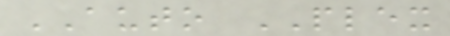AUTO PLEX
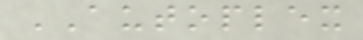AUTOPLEX
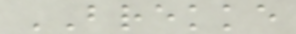BREKKE
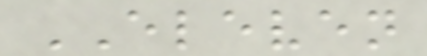ELEVEN
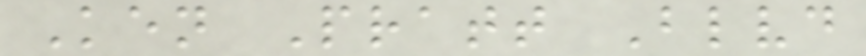Ken Pratt Blvd
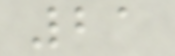21
